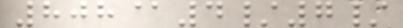808@4/7/
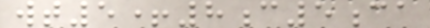wt5+8c5ca
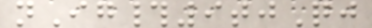nIg#9tjQj
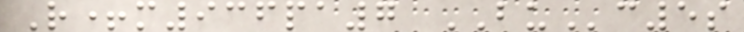R+m936pa7 BUc5s
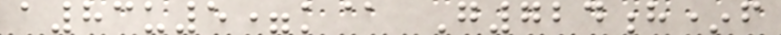a83u5=k@ G724h*f
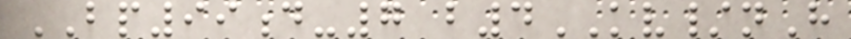BP99d-7 b4KV/nH
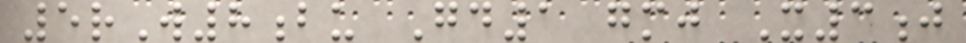5rW8bu Gd1 gmj X3j
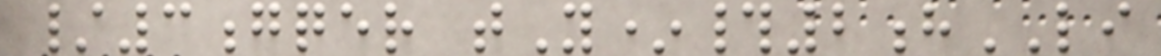/3gqer tY*#2hLI
